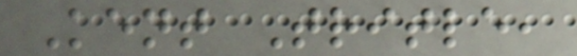Kent Tritle,
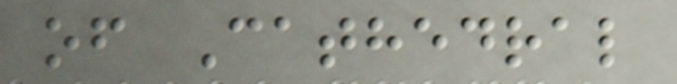of Cathedral
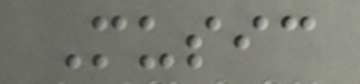Music
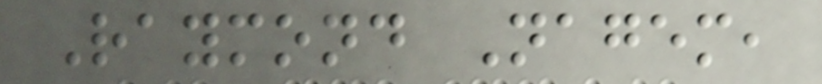Raymond Nagem,
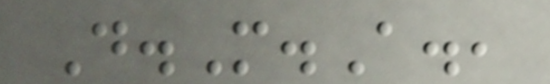D.M.A.,
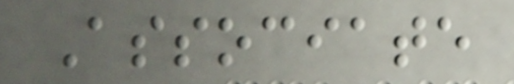Associate
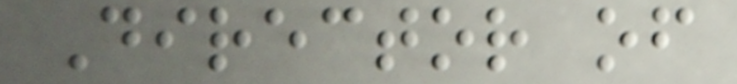Director of
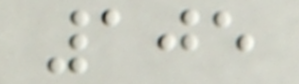105
